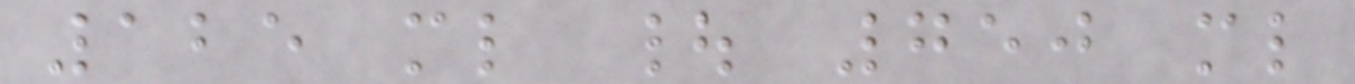125 ml | 750 ml
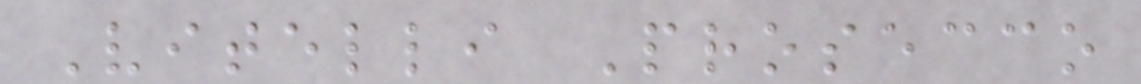Vitelli Prosecco
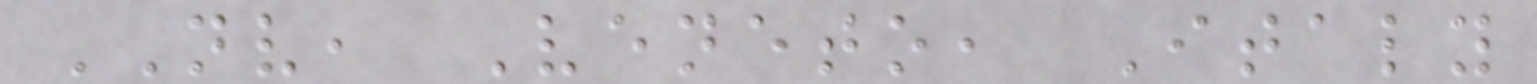NV, Veneto, Italy
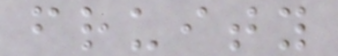fruity
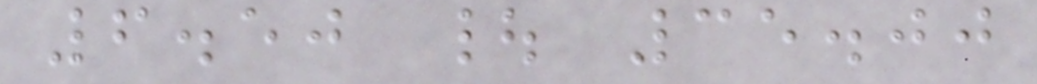6.50 | 35.00
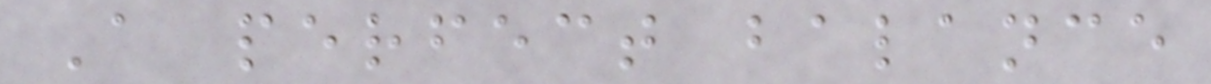A perfect balance
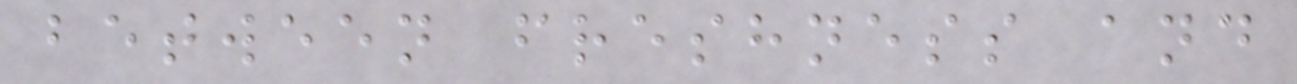between freshness and
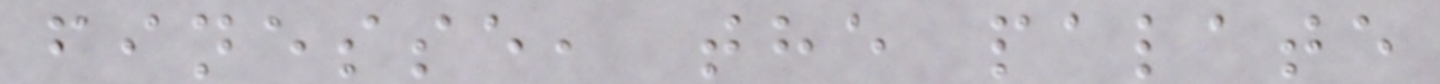finesse, the palate
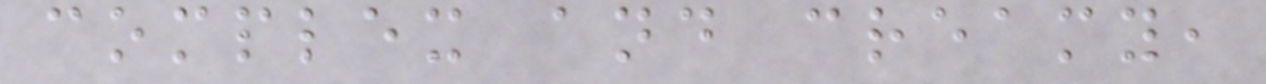complex and creamy,
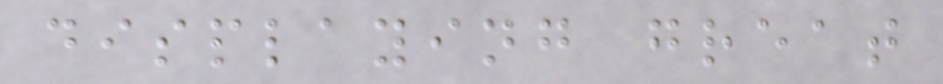displaying great
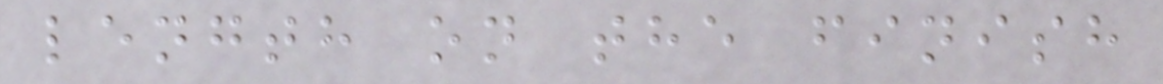length on the finish
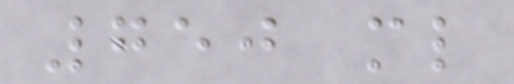750 ml
